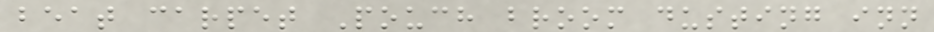beat carpet Pouch broom dusting inn
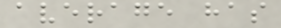average has
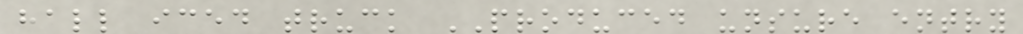hall iced truck PRODUCED unsure entry
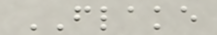FLAKE
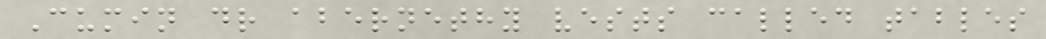Cumin dr abernethy vests called tables
